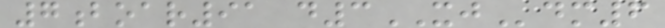7boar91 d3XJdm6
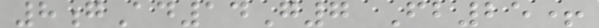8gAd14G7 Fb25+
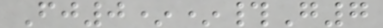Fj0**#G7
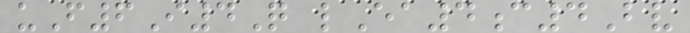uF6I4Q lEa4c4Bv
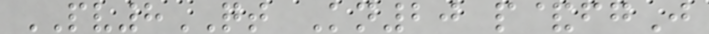PV8QT Kn20 p&fgJ
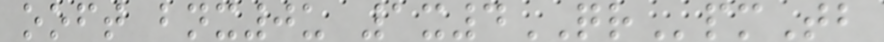ooft bnx0u 1x4QRpmTb
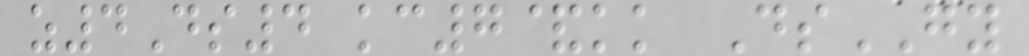z4Ds4 kc7&kk DsGY
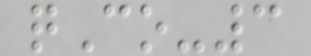qCo-3
